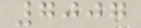7007
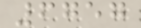6757
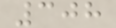308
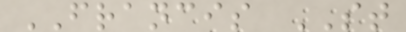FRANCIS ST
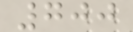700
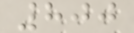800
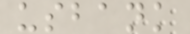usbank
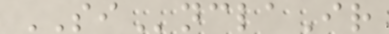SInclaIr
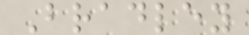Bradley
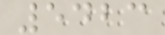5423
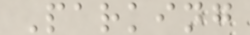Parking
